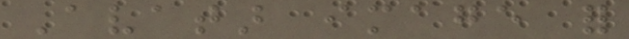Avatar image for
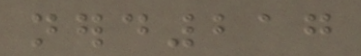nerd217
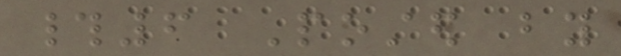#6 Posted by
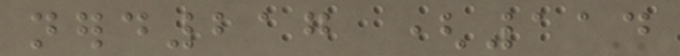nerd217 (114
